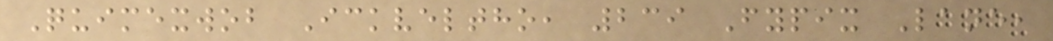Quimexwob Ickveltho, 239 Fypix Lane,
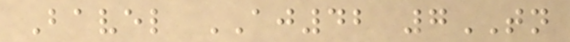Bavel AJ42 7TN
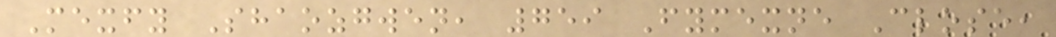Mexfy Shaozgwen, 759 Fymexne Close,
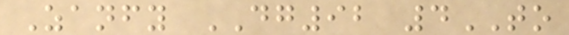Zanfy DG92 4TO
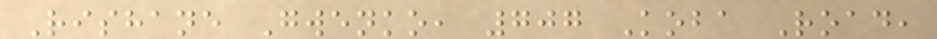Rishane Gwenko, 707 Koba Road,
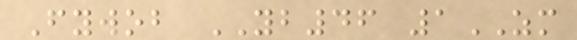Fywob YB46 1ZM
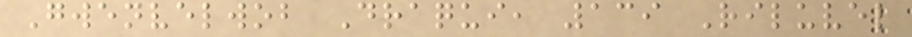Gwenvelwob Draqui, 139 Riluvel
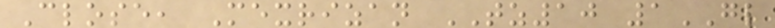Close, Mexrizan TZ10 1GL
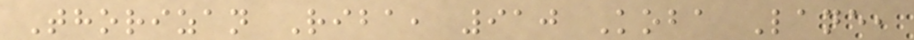Thorizan Riba, 910 Koba Lane,
